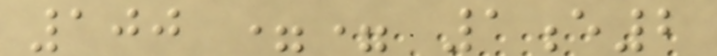100 == 1e2
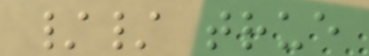// true
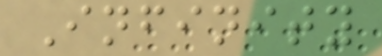Infinity
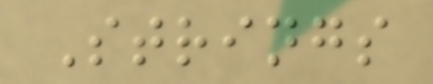Strings
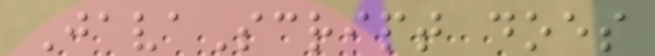JavaScript does
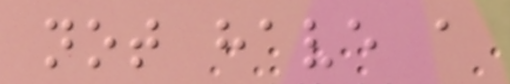not have a
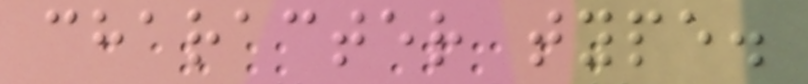character type.
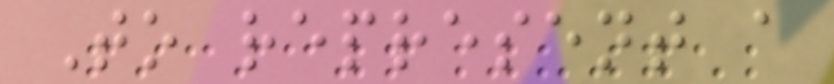To represent a
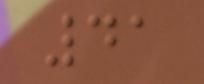41
